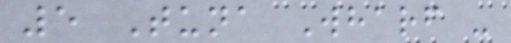5 Tuna Wharf -
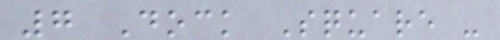7 Dock Square -
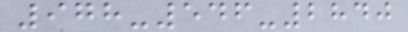978-546-2840
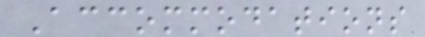Accommodations
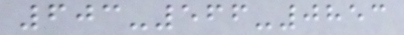603-566-0853
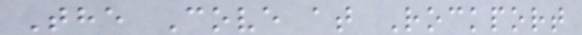The Cove at Rockport
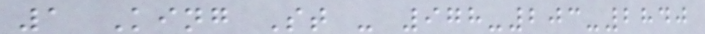1 King St - 978-203-2840
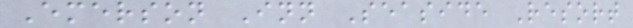Emerson Inn Seaside Resort
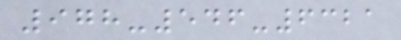978-546-6321
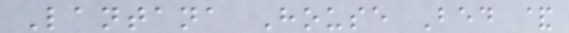Lantana House Bed &
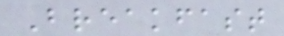Breakfast
